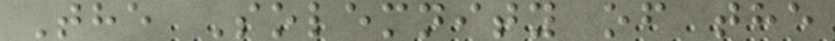The Solemnity of the
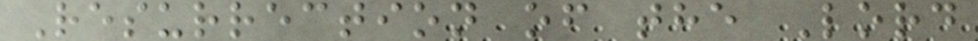Resurrection of the Lord
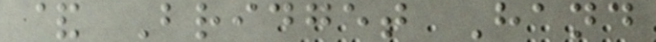& Bridget Hand
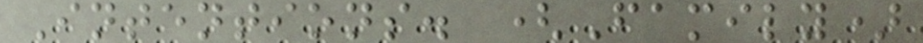Intentions. (Family)
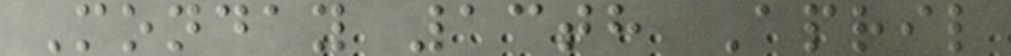Monday 13th April
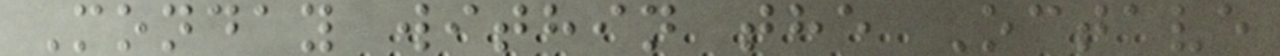Monday within the Octave
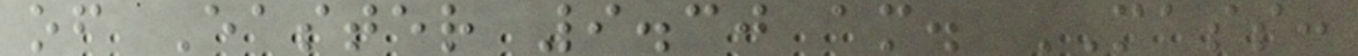of Easter 9.30 am. MASS:
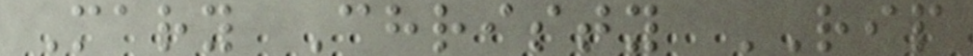Mary Christy RIP
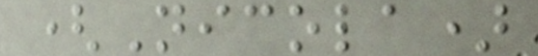(Nicola)
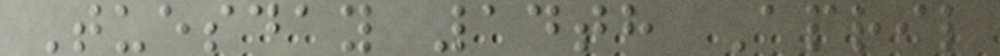Tuesday 14th April
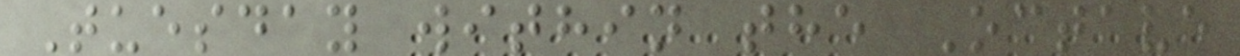Tuesday within the Octave
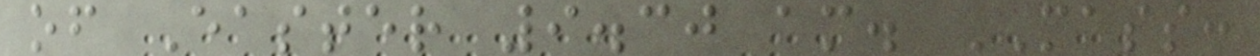of Easter 9.30 am. MASS:
